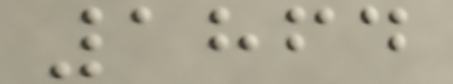1864
